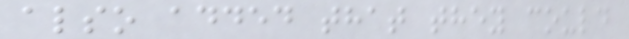also added that they could
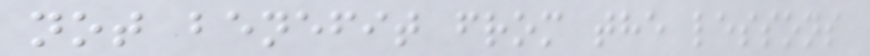not benefit from the lessons
